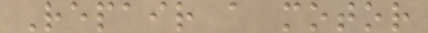Repair a motor
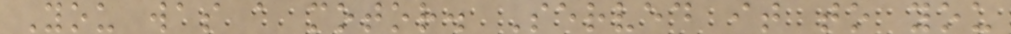You was a motor. Served it to you
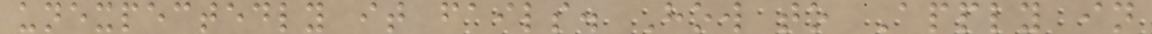unexpectedly it fails. How to Apply in
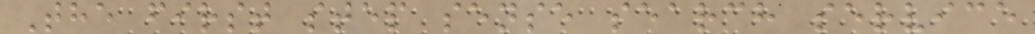The first step sense search service
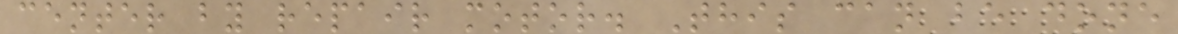center by repair motor. This can be done
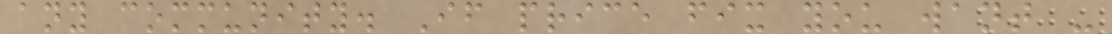any community. If price fix you want -
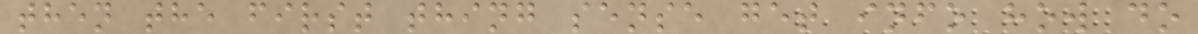then the first thing sense get info how do
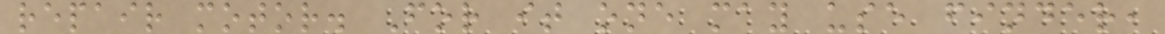repair motor. For it one may use finder,
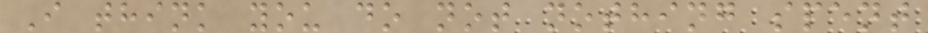I think you do not nothing spent
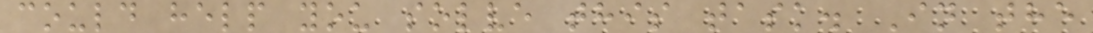could help you solve this task. In the
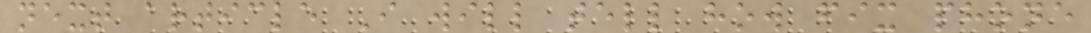next article I will tell how fix phone
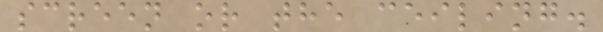screen or the ceiling.
